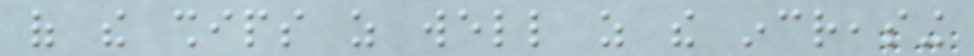of the ships as well as the increasing
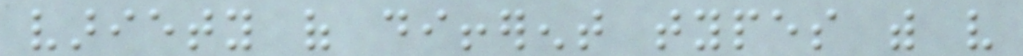variety of different types with very
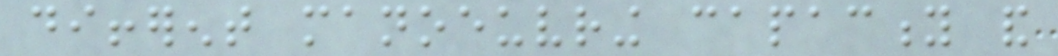different manoeuvring capacity and
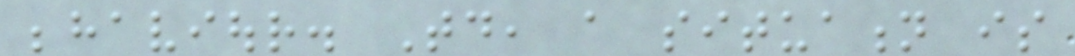behaviour. Today, a situation is
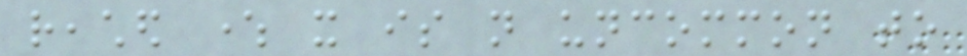reached where it is not uncommon to
